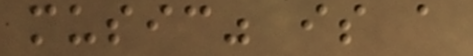music" is a
